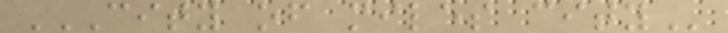CITY OF MILES CITY
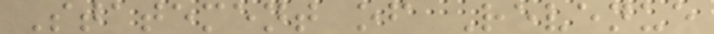Statement of Revenue
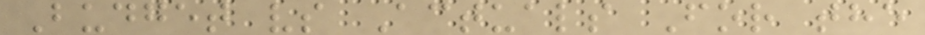Budget vs Actuals For the
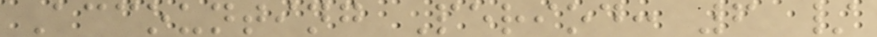Accounting Period: 6 /
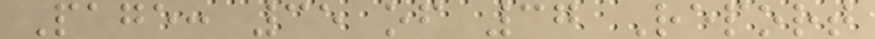Page: 35 of 37 Report
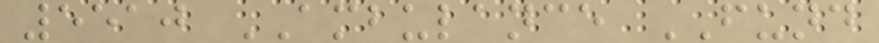5510 AMBULANCE FUND
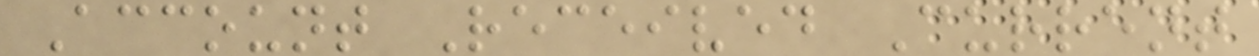Account Received Current
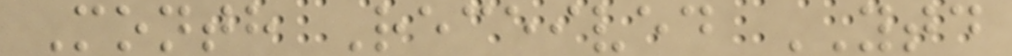Month Received YTD
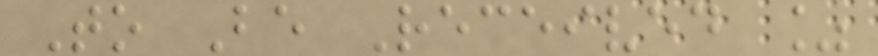To Be Received %
